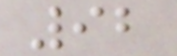92
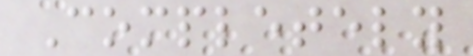Completely
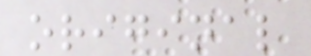original
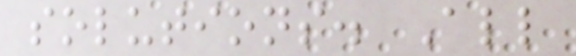solutions. All
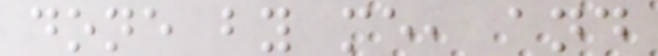done by me, and
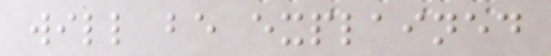will be explained
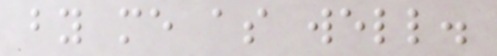by me as well.
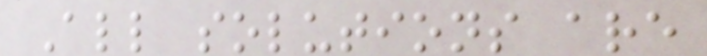All solutions are
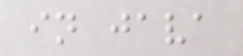in java
